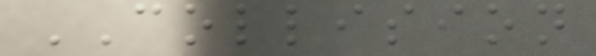COLLISION
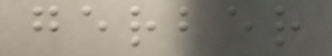gerber
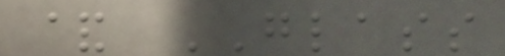& GLASS
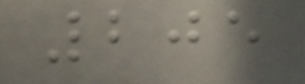205
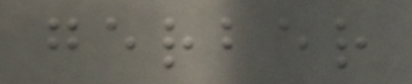gerber
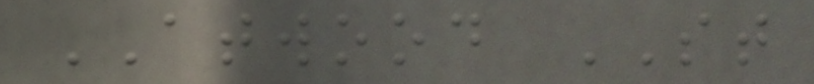ATWOOD ST
